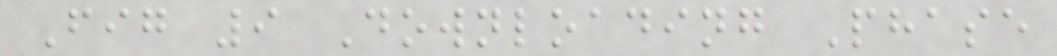Fig 9 Downloading Phase
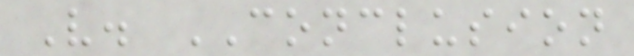V. CONCLUSION
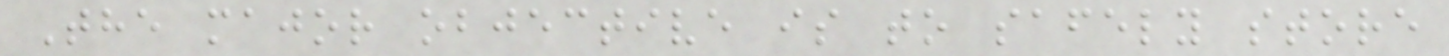The major objective is to safely store
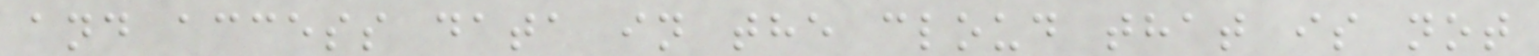and access data in the cloud that is not
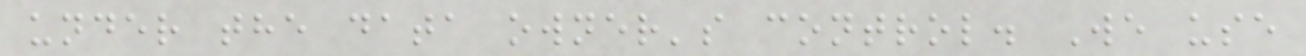under the data owner's control. We use
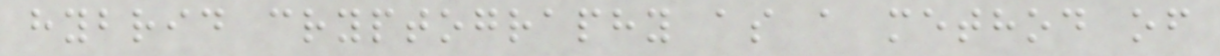hybrid cryptography as a method of
